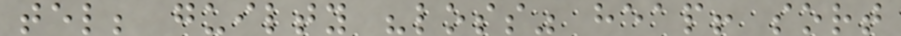tel; guilty "loss" heap! sort
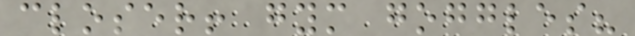closer! gym goggles?
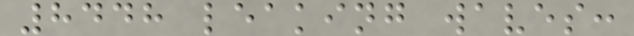8448 leaking waves:
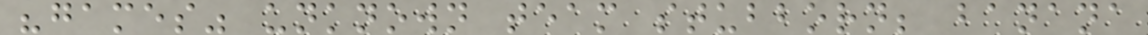"games" unknown team stubborn; banana
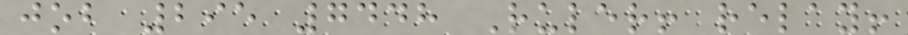job 295 7448 Ruler! relay!
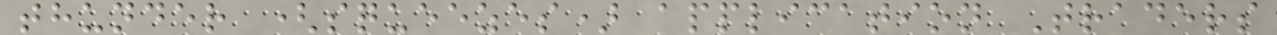thunder (squeezes) application Traders
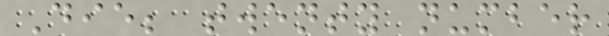Die; twenty number
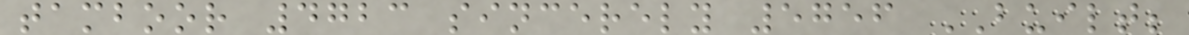tamboor 4723 sincerely 5756 BUILT;
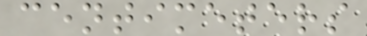centimeters
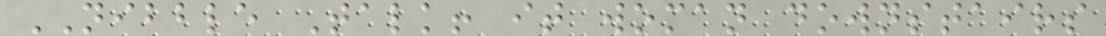NIBBLE Talk! it woman downstairs
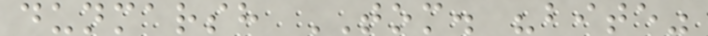dunmarsh TOM. "bite"
